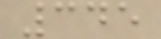345
